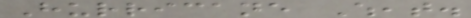Hurricane Wheat.
